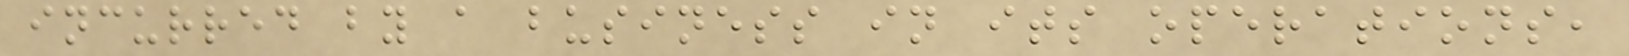incurred by a business in its operations,
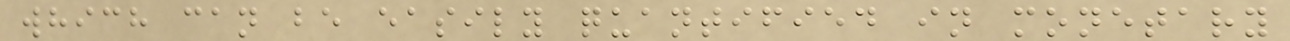which can be easily quantified in monetary
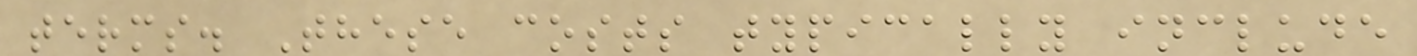terms. These costs typically include
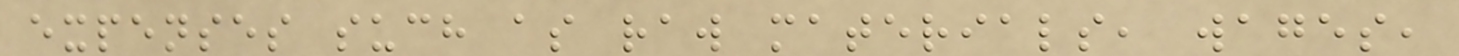expenses such as raw materials, wages,
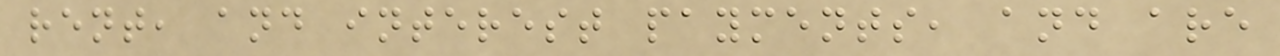rent, and interest payments, and are
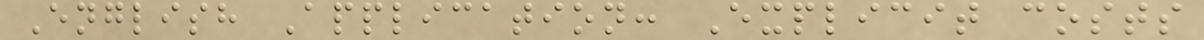English Application: Explicit costs
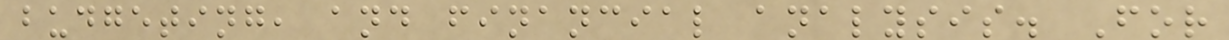budgeting, and financial analysis. For
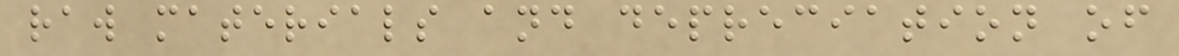raw materials and depreciation of
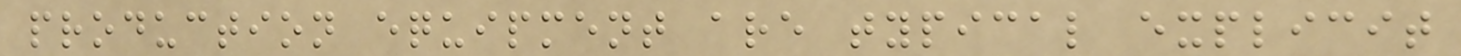production equipment are typical explicit
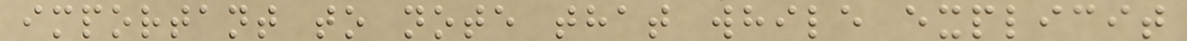important to note that while explicit
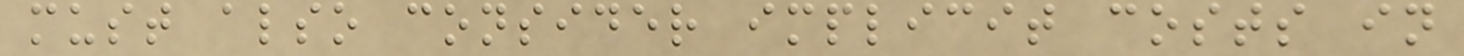must also consider implicit costs in
